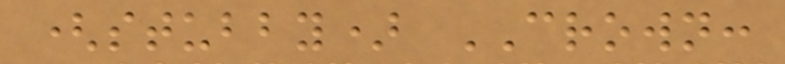(stubby) CROWN:
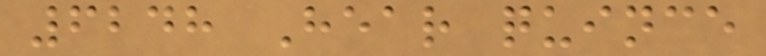6248 Hear quince
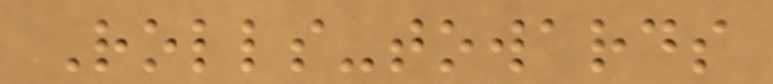Rolls-towards
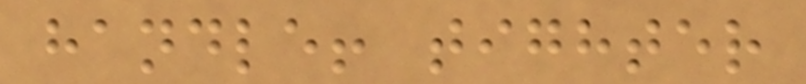handle! tighter
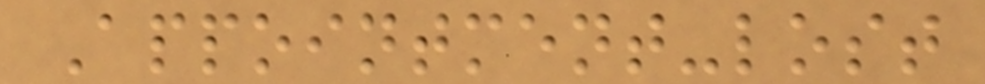Appointment-lost
